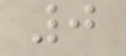0
